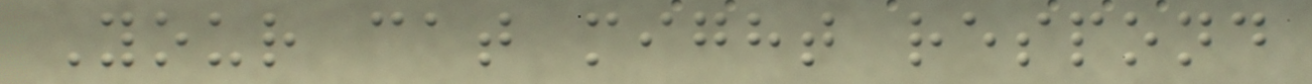Your cat might respond
